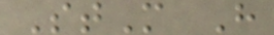StM H
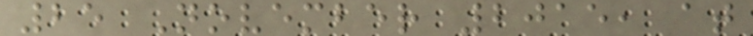25 November 2015, at
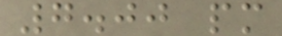7.00 pm
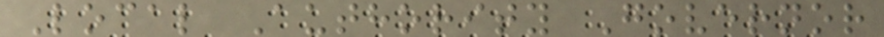Local Authority Governor
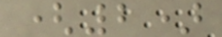(2)
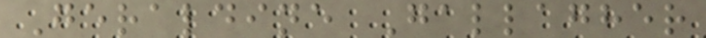Geraldine Gallagher
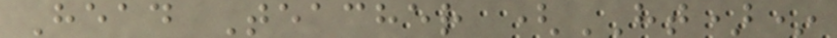Head Teacher (HT)*
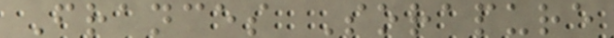Frances Sorapure
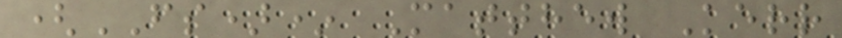(FS)* Matthew Kerr
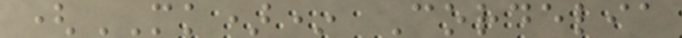(MK)* Cordelia
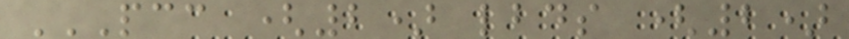PCC (2) LBDS (2)
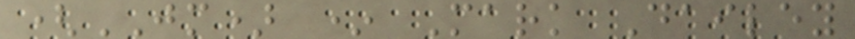(JM) * Mark Dailey
